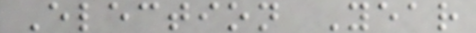Election Year
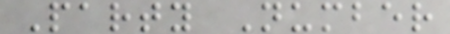Party Number
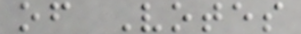of Votes
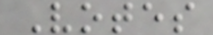Votes
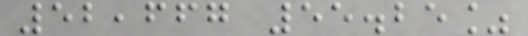52,667 55.25%
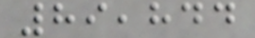89,844
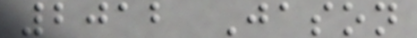2012 Jason
